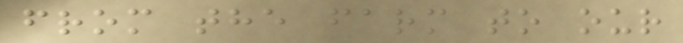from the farm to our
